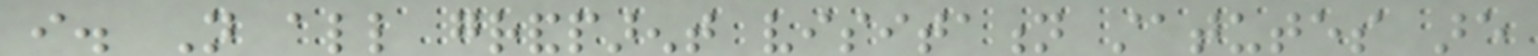i. Not all grandparent visitation statutes are
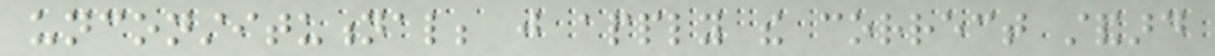unconstitutional; just apply the correct standard
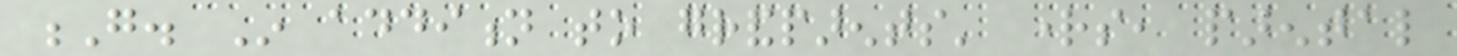G. In addition to grandparents' rights, parental
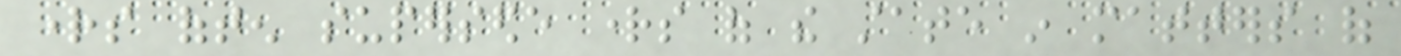rights often supersede rights of the state in matters of
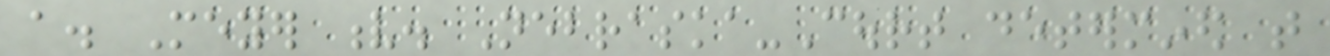a. Meyer v. Nebraska-Court determined that
